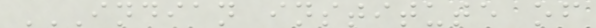INDIAN INSTITUTE OF
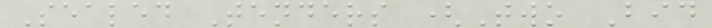Sealed Tenders (Two Bid
